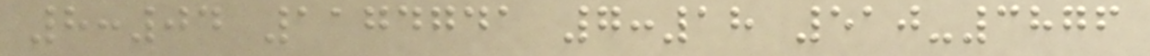8:04 1174741 7:18 510-3876
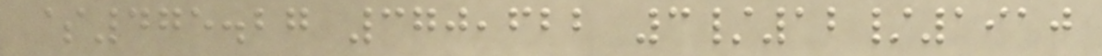$475.27 370,622 3/12/1910
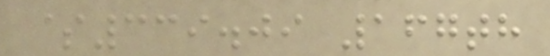$339.09 167th
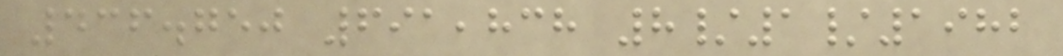436.750 691,838 8/1/1982
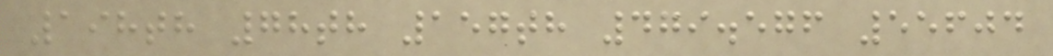198th 78th 157th 479.576 55604
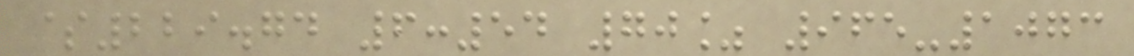$229.74 6:54 70% 965-1073
